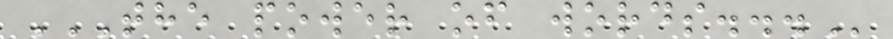THE POWER OF WORDS...
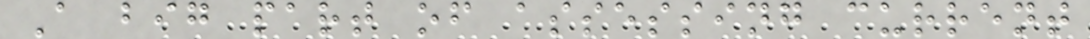A big part of assessing current
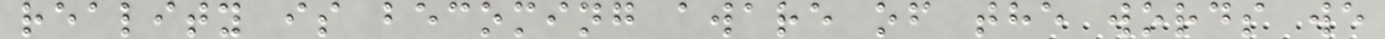reality is becoming aware of the words we
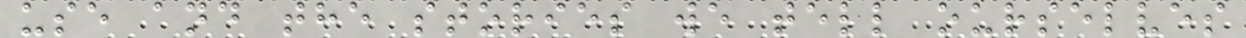use and the stories we tell ourselves
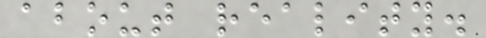about reality.
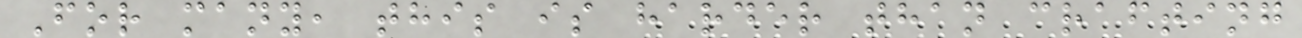For many, this is harder than crafting
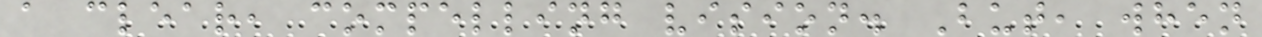a clear, compelling vision. But, when
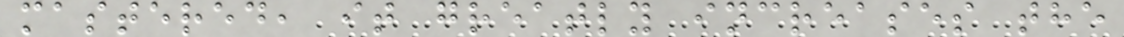mastered, it greatly increases the
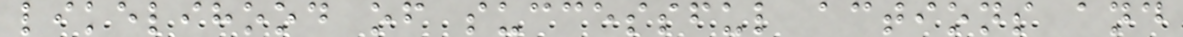likelihood of successful actions and
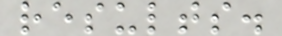results.
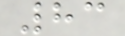83
